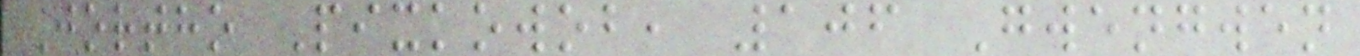Jortho Pixkowob, 106 Gwengwen
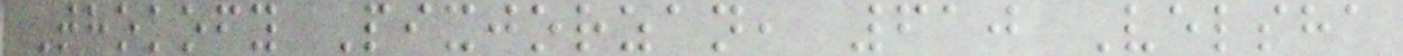Thokofy Pixjorzan, 610 Velsha
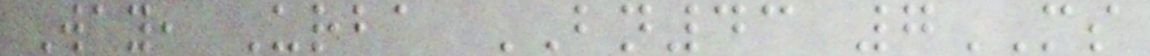Way, Urba BN43 7MS
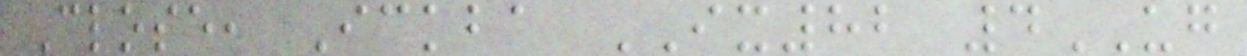Close, Ickba IX82 4UG
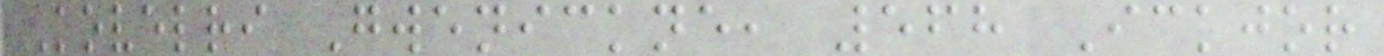Kovelri Gwenickne, 568 Ickjor
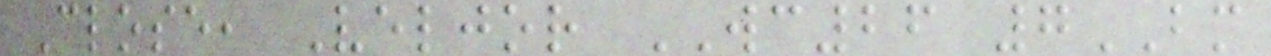Close, Veljor WC26 7BM
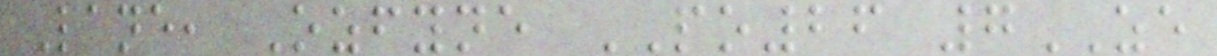Lane, Ozfyne PO26 7ZE
